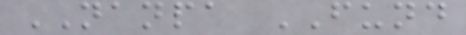NANPA FUND
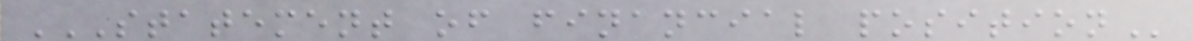STATEMENT OF FINANCIAL POSITION
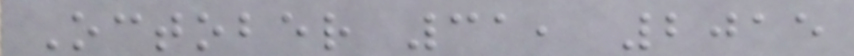October 31, 2015
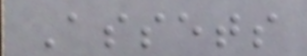Assets
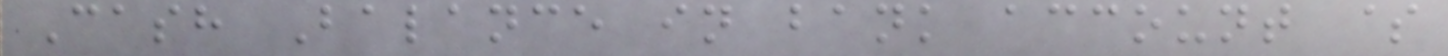Cash Balance in bank account $
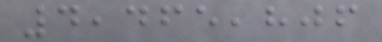4,465,806
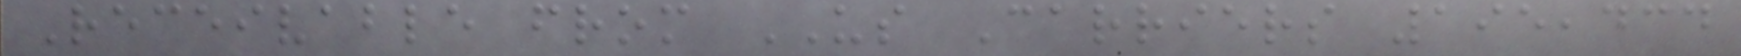Receivable from US Carriers 195,434
